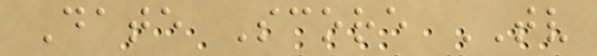Date Score TV
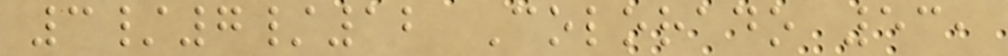3/7/12 Colorado 53,
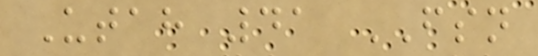Utah 41 FSN
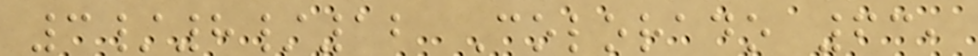3/8/12 Colorado 63,
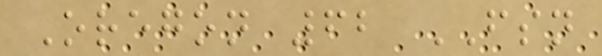Oregon 62 FSN
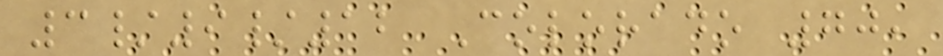3/9/12 Colorado 70,
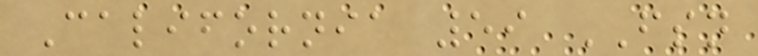California 59 FSN
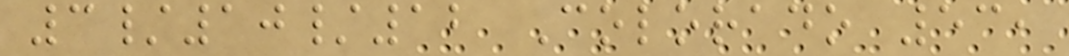3/10/12 Colorado 53,
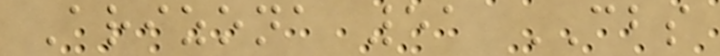Arizona 51 CBS
